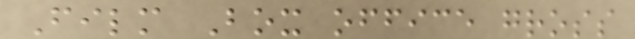Film Box office gross
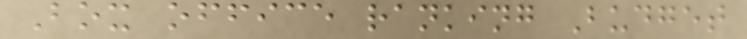Box office ranking Budget
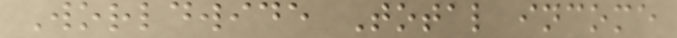Worldwide Total income
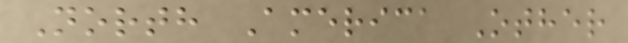North America Other
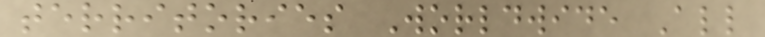territories Worldwide All
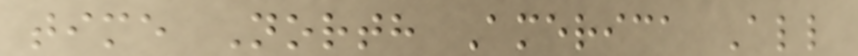time North America All
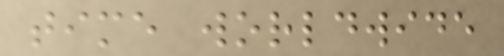time worldwide
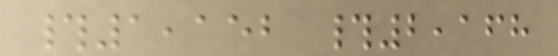#1,152 #2,168
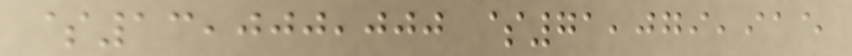$13,000,000 $71,079,915
